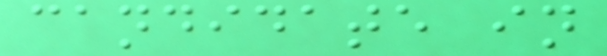candidate in
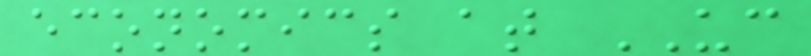economics at UC
